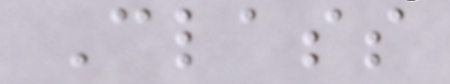Class
